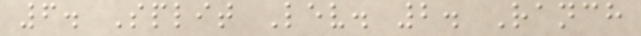6. Split Lev. 2. Ranch
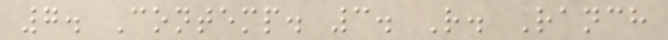7. Contemp. 3. R. Ranch
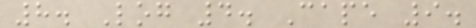8. Log 4. Cape 9.
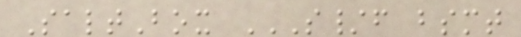SaltBox S/F BSMT
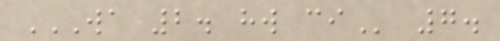WA 2. HW CI 7.
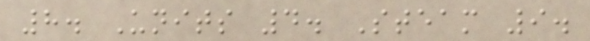8. Units 4. Steam 9.
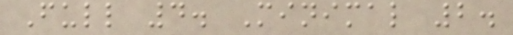Full 4. Minimal 2.
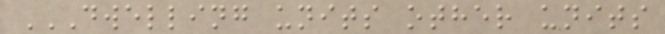DWELLING UNITS OTHER UNITS
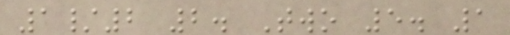1/2 2. Two 5. 1
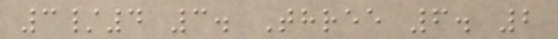3/4 3. Three 6. 2
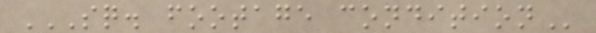SQ. FOOTAGE CONDITION
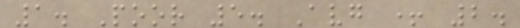1. Poor 5. Avg + 2.
